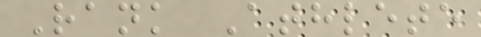Rank Athlete
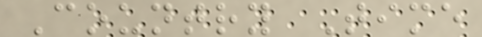Country Time
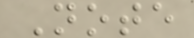Note
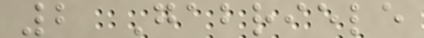2 Gabriele
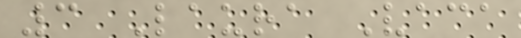3 Laura Vaca
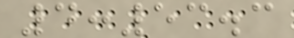4:53.3
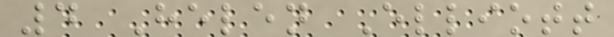4 Helen Elliott
